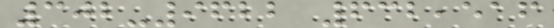302-9622 632,516
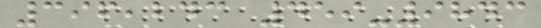396,243 459-9843
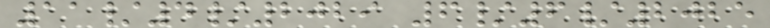11/4/2029 6/6/2025
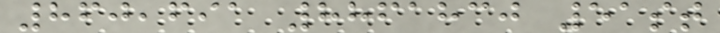860,691 8861830 51st
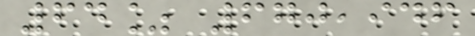64% 670,946
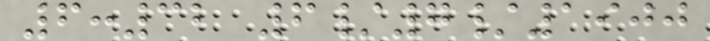6:32 6/7/1900
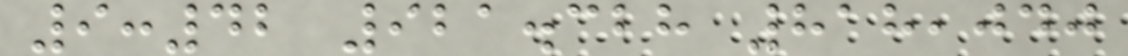9:42 921.328 818,040
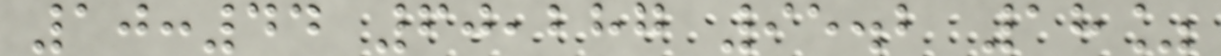10:44 60,287 95.2 18%
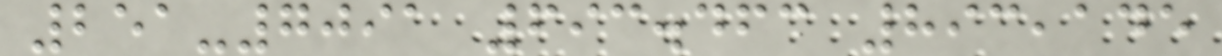251-7091 693.463 893,145
